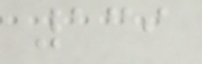139
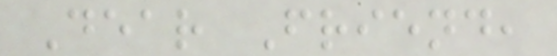Dear Friend,
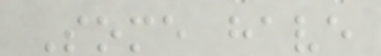Some have
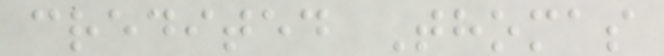credited Thomas
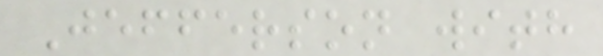Jefferson with
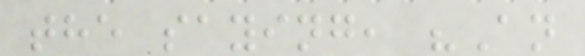the saying, "An
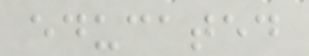educated
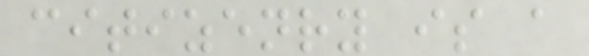citizenry is a
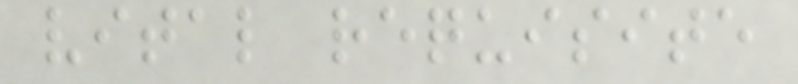vital requisite
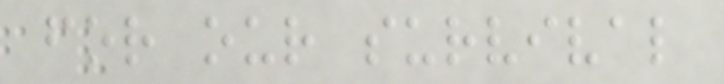for our survival
